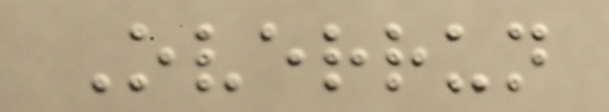Overrun
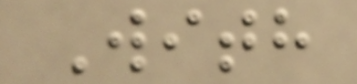With
